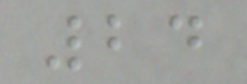24
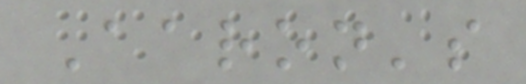Aaron's
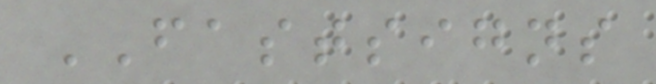FASTSIGNS
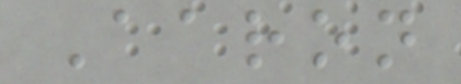Aaron
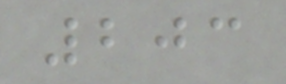203
